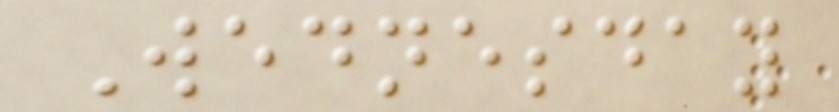Wednesday
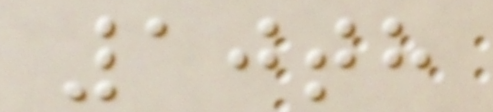10th
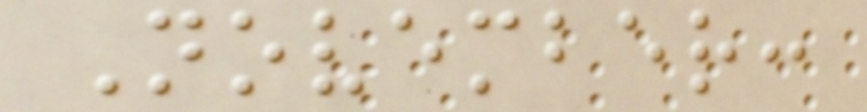November:
